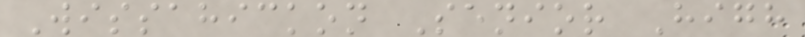Wissahickon Senior High
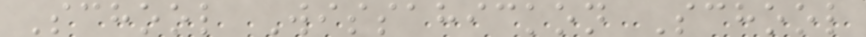School Wissahickon School
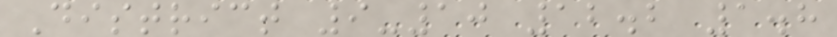District 9-10 12.2 1.8
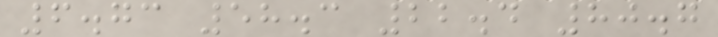6.73 58.3 22.4 80.7
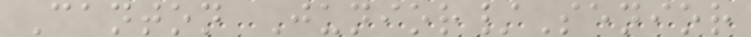Canton Junior/Senior
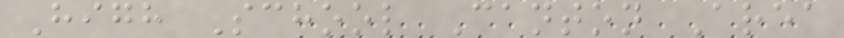High School Canton Area
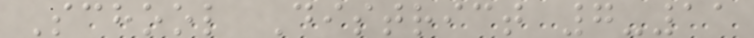School District 7-11
